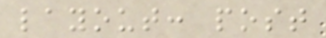layout: post
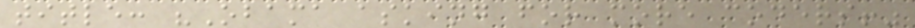title: "Obama asking for more coders!"
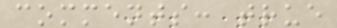comments: true
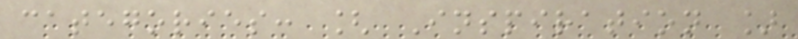categories: [ Inspiration ]
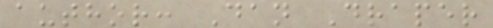author: Dan Draper
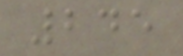245
